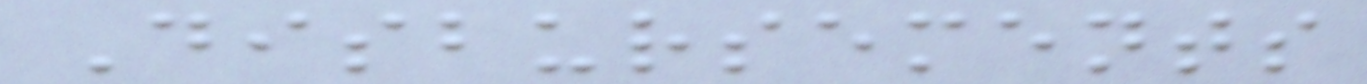Disbursements
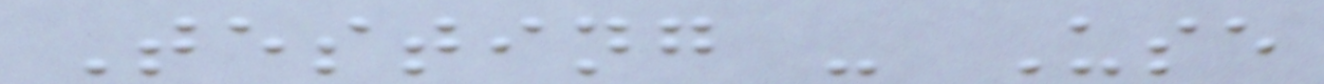Testing - Use
